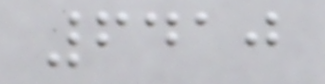6410
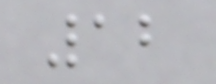12
